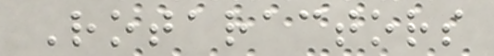Rotaractors
